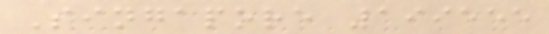Singapore 199555
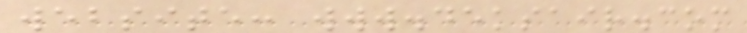website: www.deksair.com
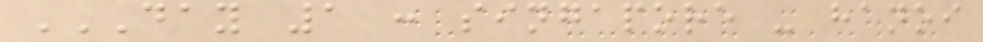DAY 1 : SINGAPORE - HANOI
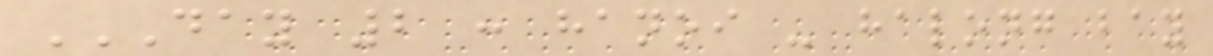DAY 2 : HANOI - HALONG BAY
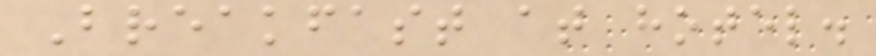Breakfast at hotel.
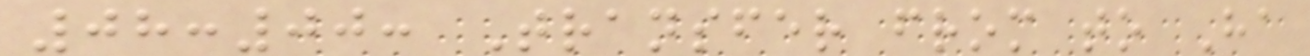08:00: Transfer from to Ha
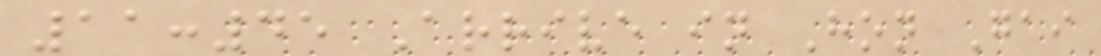11:45 Arrive in Hon Gai
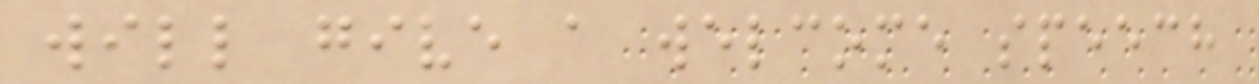will give a welcome speech
